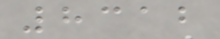8312
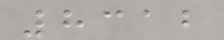8312
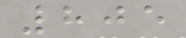805
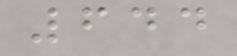644
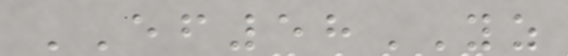EF58YZ
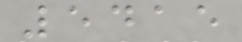5415
